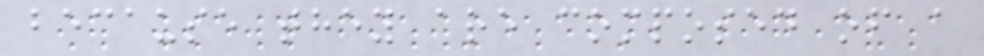because they are composed of a
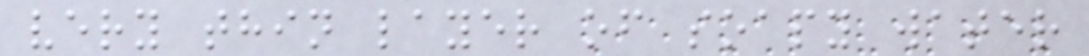very thin layer of soapy water
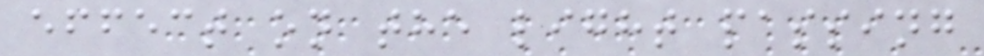effect on the light passing
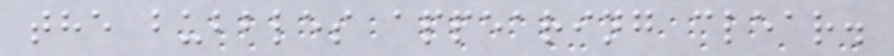the bubbles appearing clear.
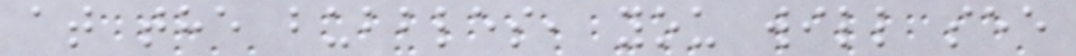at the bubbles, you will see
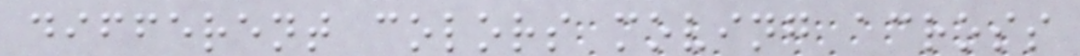different colors moving across
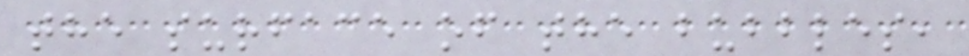the surface of the bubbles,
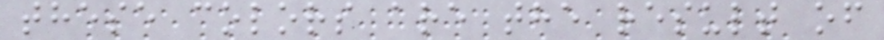these colors are the result of
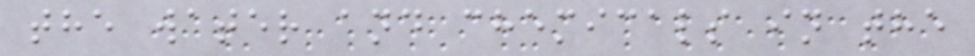the water and chemicals in the
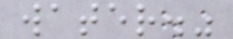water."
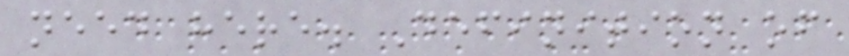need here. Definition of
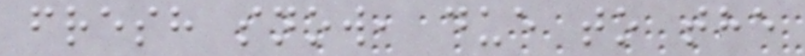fresh snow, due to the
